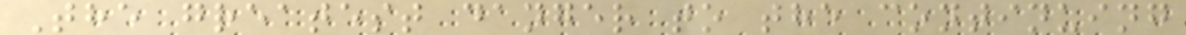The greatest danger to the continuing
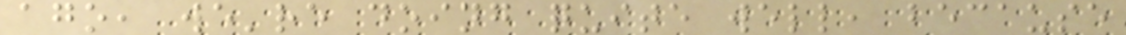ago, we're doing quite well, because
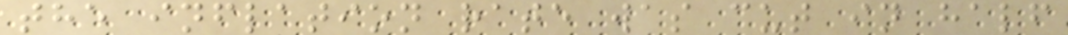the inflation rate was cut in half
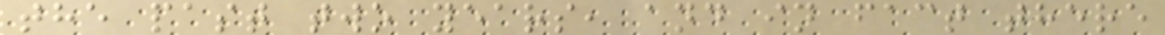the past two years, and in fact there
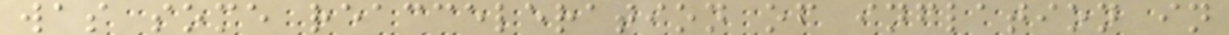was some reacceleration of inflation in
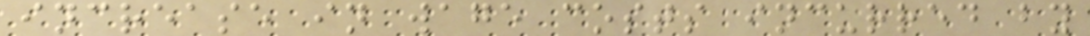increase in wage costs incurred by
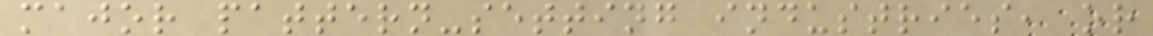major pattern-setting industries, or
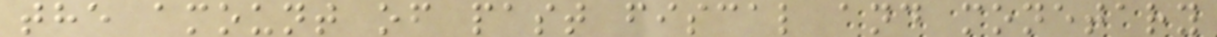the amount of past fiscal and monetary
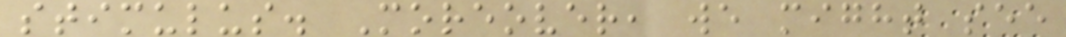stimulus. Moreover, we might see
